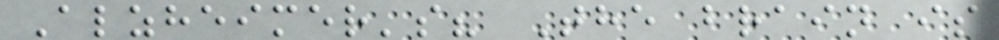Alzheimer's? The brain is
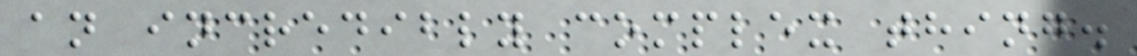an incredibly complex thing.
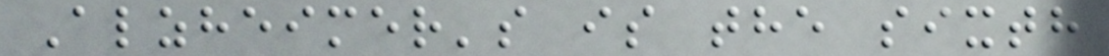Alzheimer's is the sixth
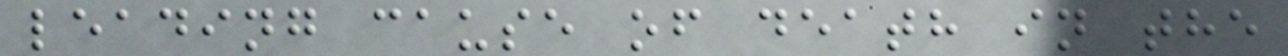leading cause of death in the
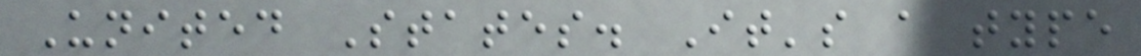United States. It's a type
